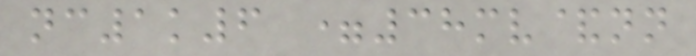nc1k6 =38mv&nn
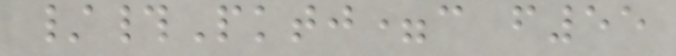/#Pktj=c f55
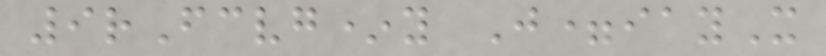9rFcvg*y J=iayX
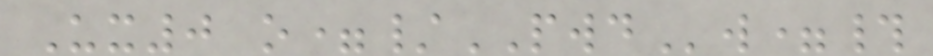Ux0 o=/PWDw=#
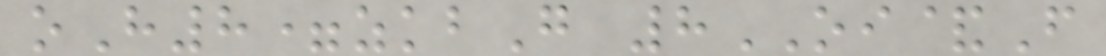oH8=zkbG 8OI&F
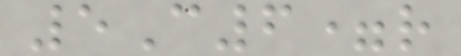5C6=r
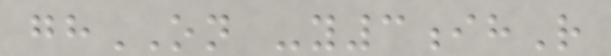ghON -y3ihR
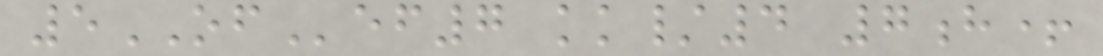5OFef7 kk/4 7h+
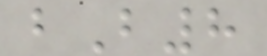bB8
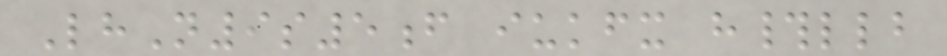LhN9s5f iukfx h#llb
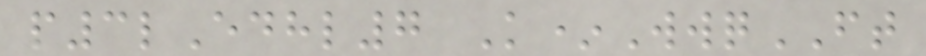p3lEdhl7 K*WwqFT
